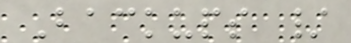Backups /
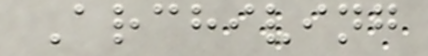Archiving
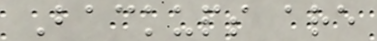Backups are
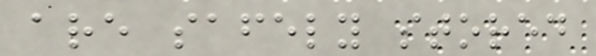are safely stored
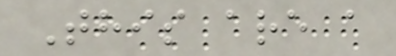This are a
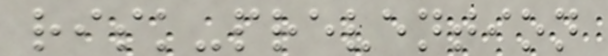risk-prevention
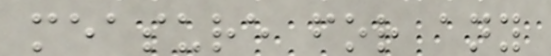measure for any
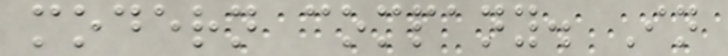modern company. In
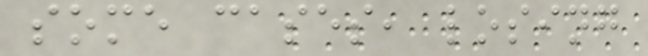some cases, losing
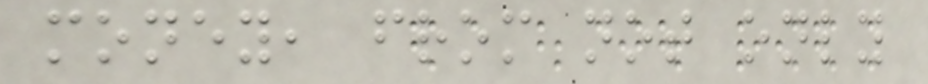money, from not only
